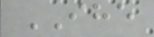IHE
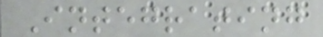Integrating
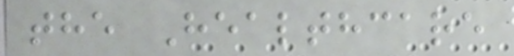the Healthcare
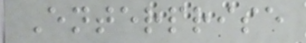Enterprise
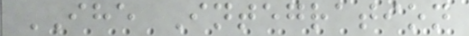IHE Integration
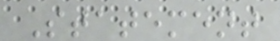Statement
